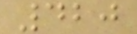420
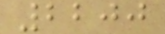2200
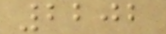2202
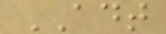ADT
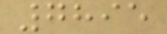7895
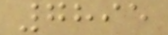7895
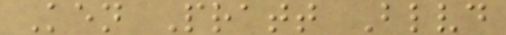Ken Pratt Blvd
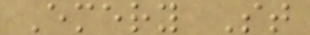Emery St
